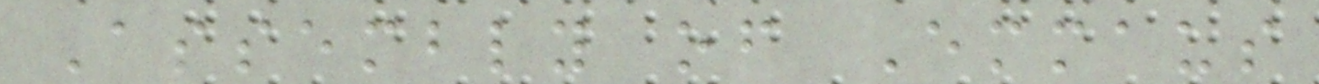Assembly of Emmaus
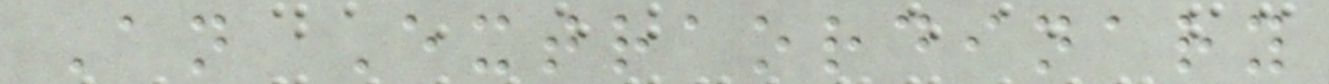An Extraordinary
